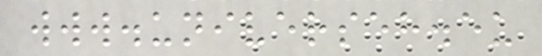www.universeh.eu
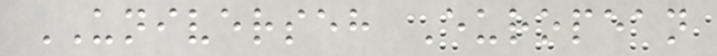UNIVERSEH European
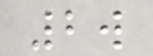2w
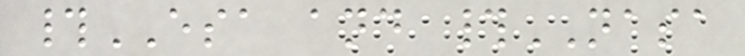#ESA and #NASA
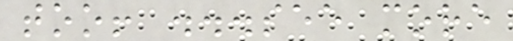too! ...see more
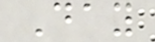Day
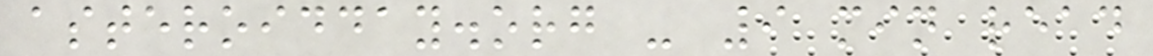asteroidday.org - 9 min read
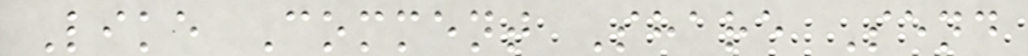Like Comment Share Send
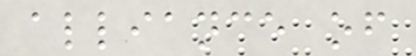alliance of
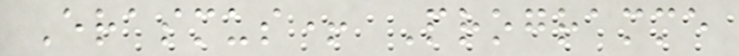Erasmus+ Programme
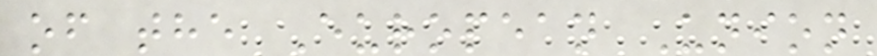of the European Union
